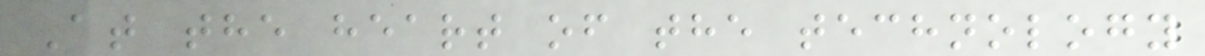At the heart of the technology
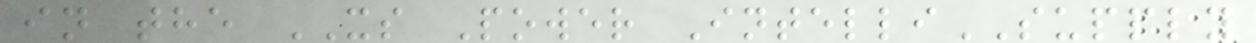in the XS Power IntelliSUPPLY
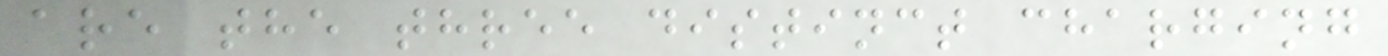are the three distinct charging
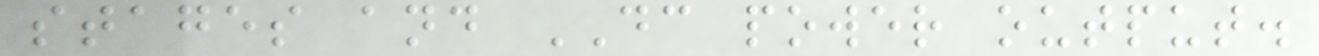stages and DC power output.
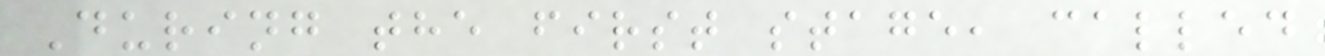During the first stage, called
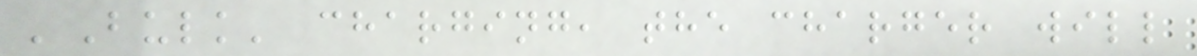'Bulk' charging, the charger will
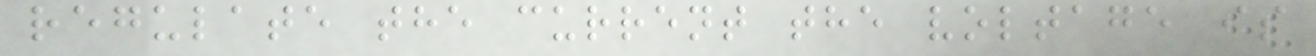regulate the current the voltage is
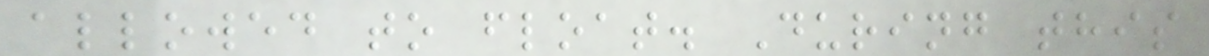allowed to float. During this
